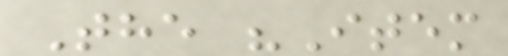The "Item
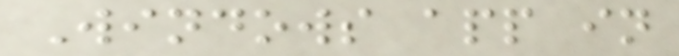Windows app in
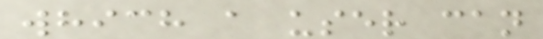which a user can
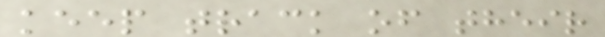keep track of their
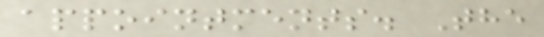appointments. The
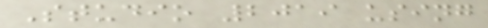Studio 2019 using
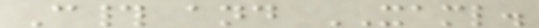C# and XAML.
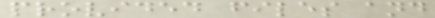provided files and
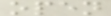open
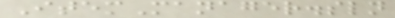ItemManager.sln
